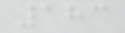183
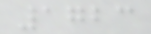1723
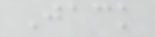Jack
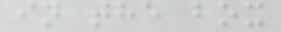in the box
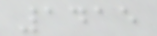1415
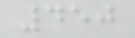450
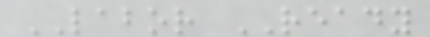LABOR READY
